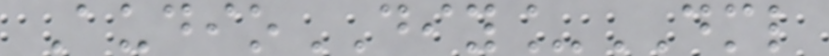AudioDIY_DML
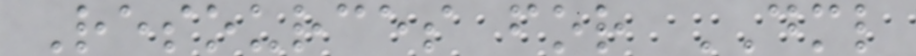Resources for DML
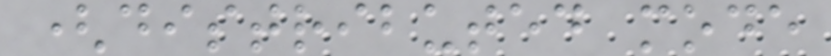(distributed mode
